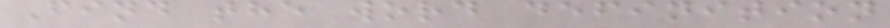Find the word definition
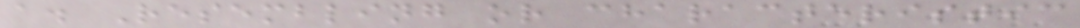a. Resembling or characteristic
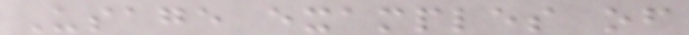Usage examples of
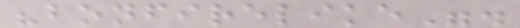"bonfirelike".
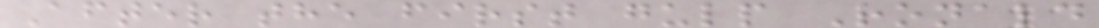After the first gulp Ronald
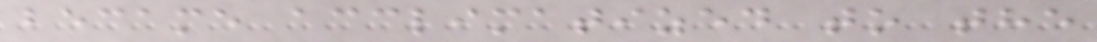became acclimatized to the
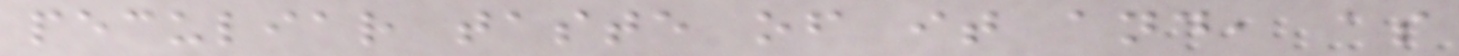peculiar taste of it and, as
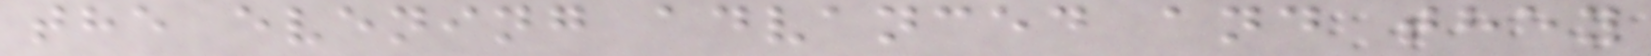the evening advanced and they
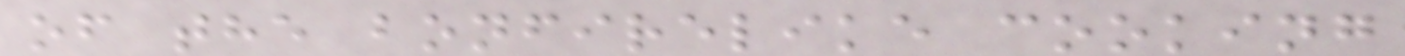of the bonfirelike cooking
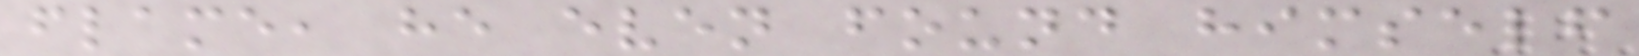flame, he even found himself
